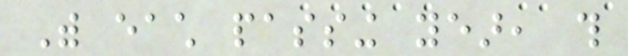With each passing year, this
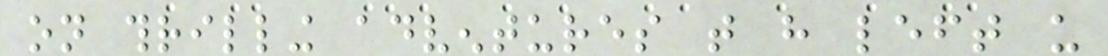on thrilling adventures that have left us
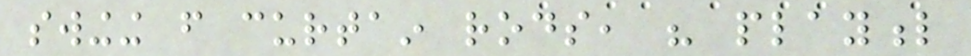swinging from curtain rods, his playful
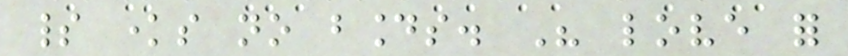spirit knows no bounds. His love for
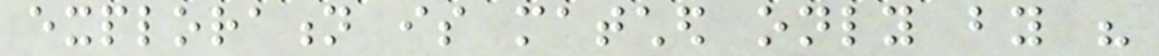exploration is matched only by his
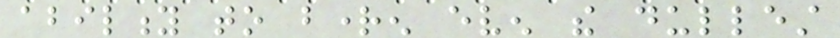ability to brighten even the dullest
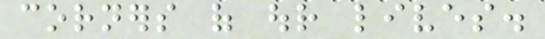corners of our lives.
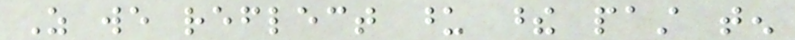As we reflect upon these past ten
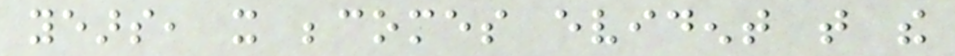years, it becomes evident that the
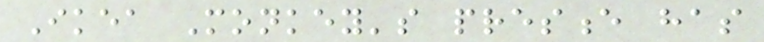Ikea Monkey's presence has
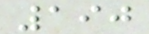190
